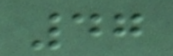47
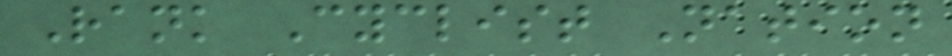Rank Cyclist Nation
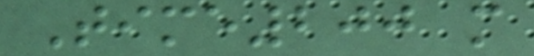Time200 m
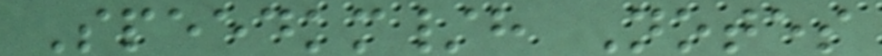Speedkm/h Notes
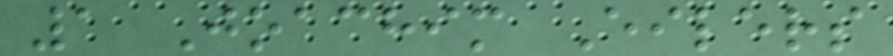1 Joachim Eilers
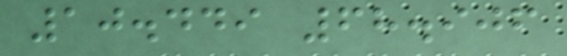10.449 68.906
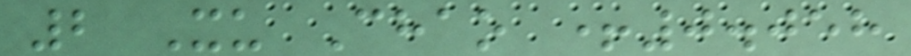2 Xu Chao +0.058
